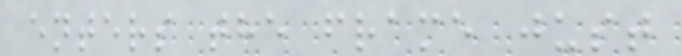enters the frame just
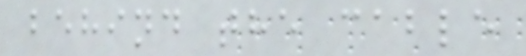behind the cable
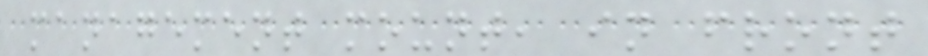management mount, in front
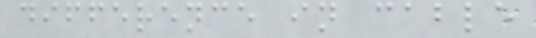difference in cable
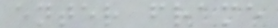enter frame
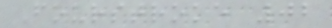Fourstroke 02
